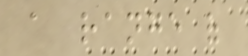a range of
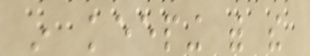in keeping with the
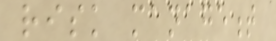risk management
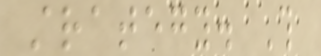strategy. This
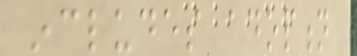includes adoption
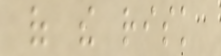of the risk
